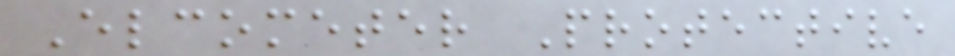Elcometer Protective
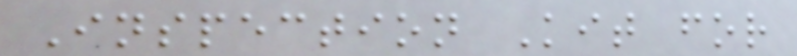Inspection Kit for
